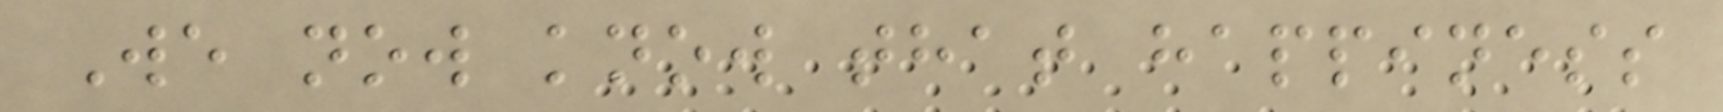We now know that happiness
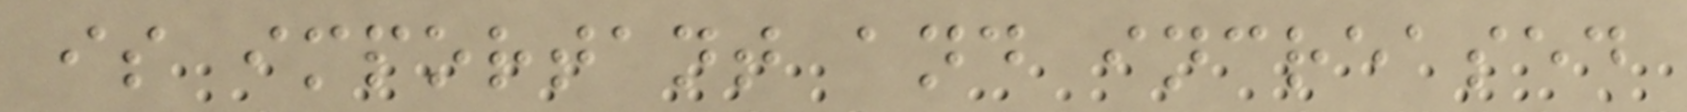is important and increased
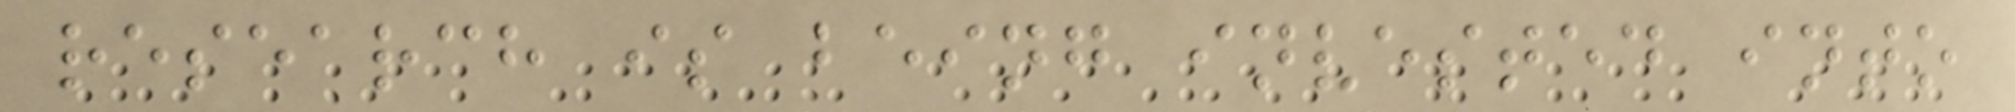research is being invested into
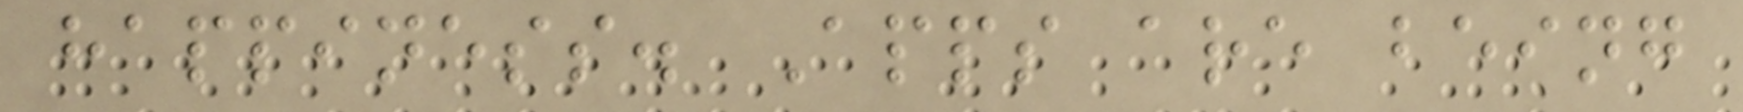happiness. Apps are being
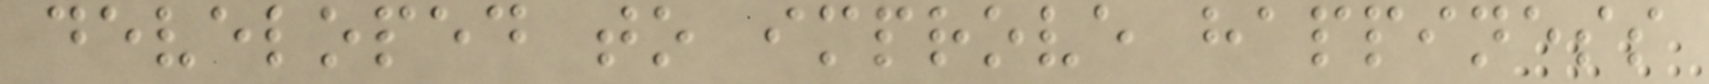developed to improve happiness
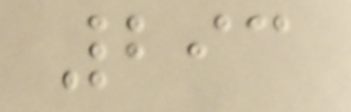293
